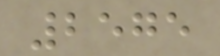2575
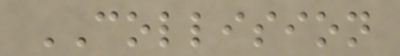COLLISION
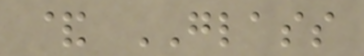& GLASS
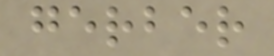gerber
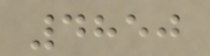4850
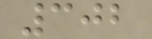302
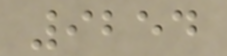9254
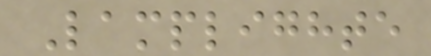Lamplighte
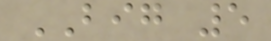BIG 5
